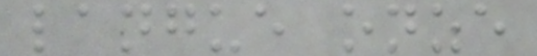langue onze
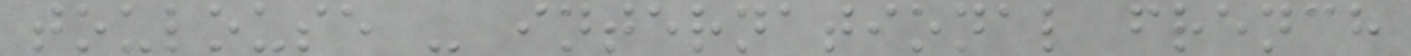toulouse - international french
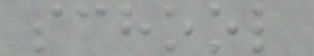school
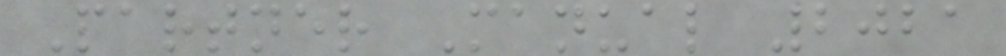Partner Manual 2021
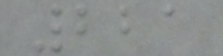221
